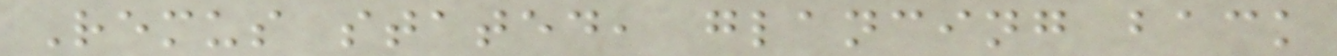Remus stated, glancing back
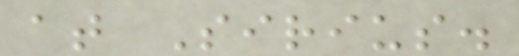at Sirius.
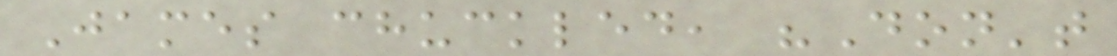James chuckled, "Don't
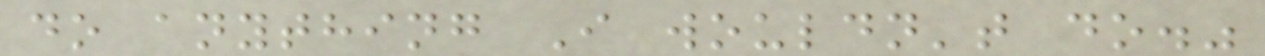do anything I wouldn't do."
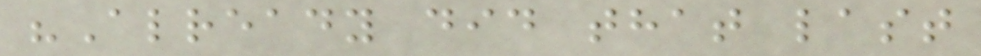"Already did that last
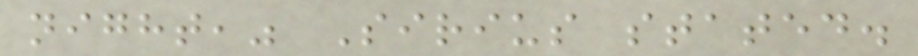night," Sirius stated.
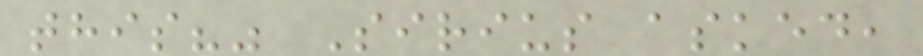this?" Sirius asked,
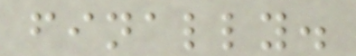finally.
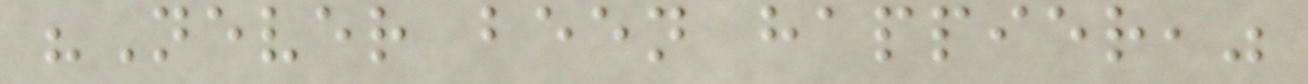"Never been happier,"
